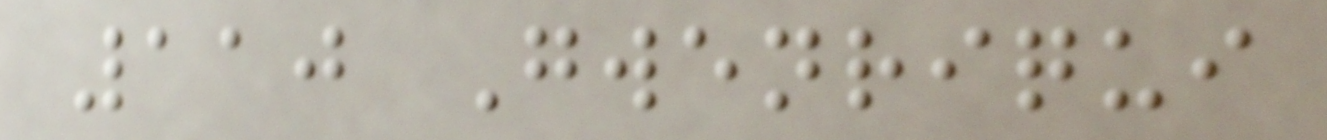110 Gwenriqui
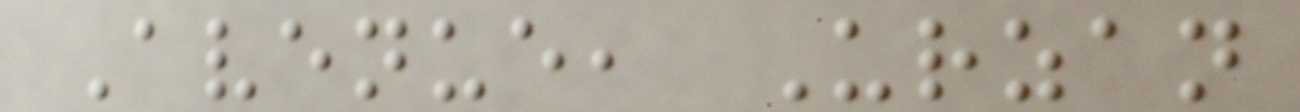Avenue, Urzan
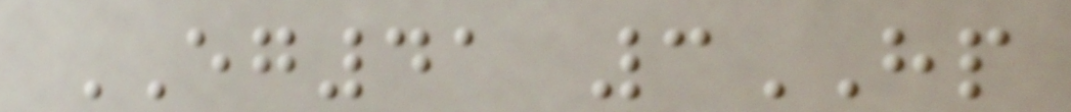EG41 3HP
